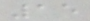15
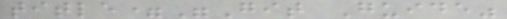title="Git Guide"
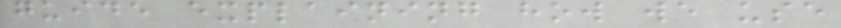guide explaining how we use
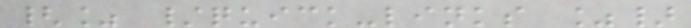{% /quick-links %}
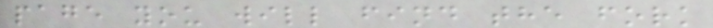page you will find the fork
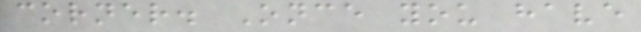corner. Once you have
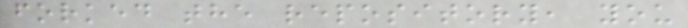forked the repository, you
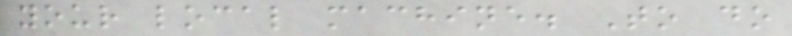your local machine. To do
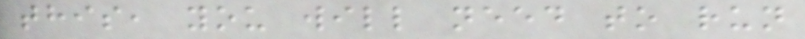this, you will need to run
